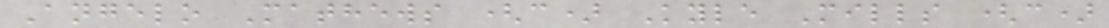Angelo Mathews (c) Kyle Mills (c)
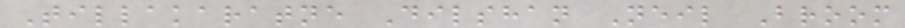Tillakaratne Dilshan Neil Broom
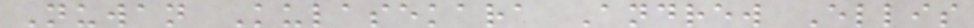Nuwan Kulasekara Andrew Ellis
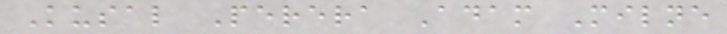Kusal Perera Adam Milne
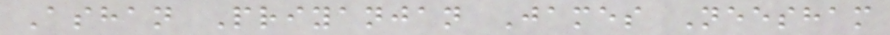Ashan Priyanjan James Neesham
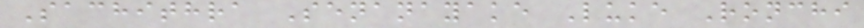Sachithra Senanayake Luke Ronchi
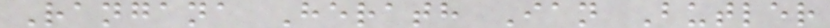Rangana Herath Ian Butler
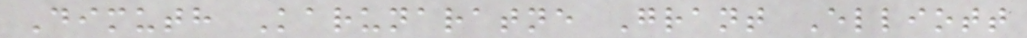Dimuth Karunaratne Grant Elliott
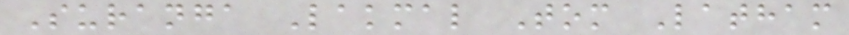Suranga Lakmal Tom Latham
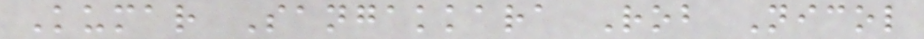Kumar Sangakkara Rob Nicol
